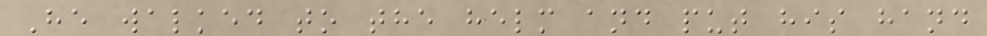He walked to the helm and put his hand
